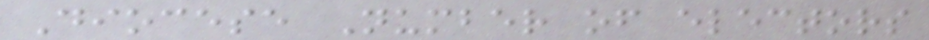Diocese Number of electors
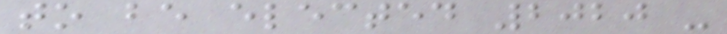to be elected 2020 -
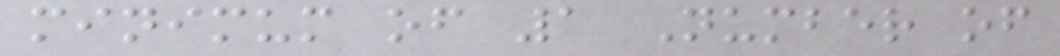minimum of 1 Number of
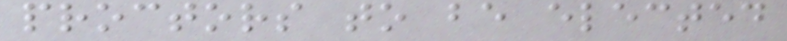proctors to be elected
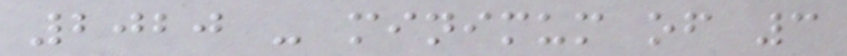2020 - minimum of 3
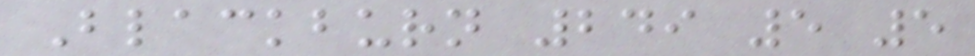Blackburn 249 5 5
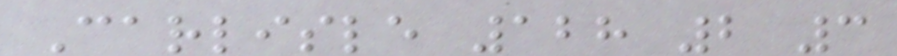Carlisle 128 2 3
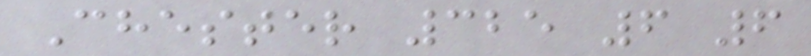Chester 325 6 6
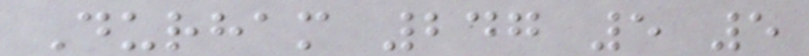Durham 247 5 5
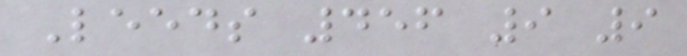Leeds 456 9 9
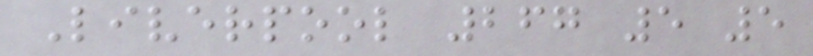Liverpool 267 5 5
